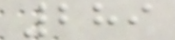289
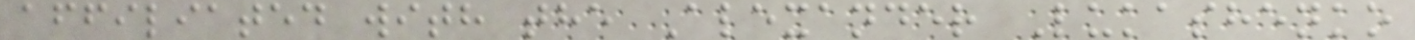affiliated with the Alexander Lukashenko
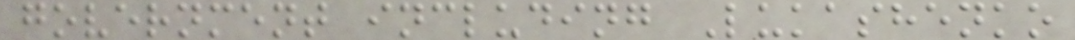government including Lukashenko
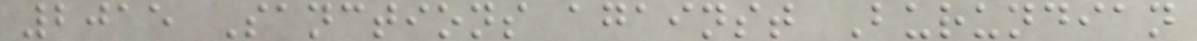2015 Sanctions against Burundian
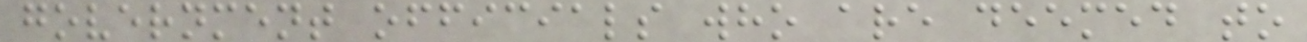government officials who are deemed to
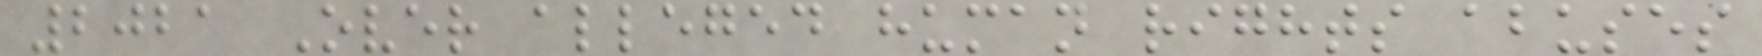2021 Over alleged human rights abuses
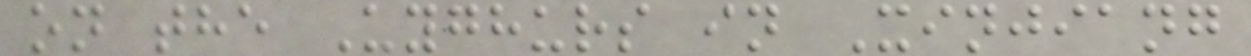on the Uyghurs in Xinjiang
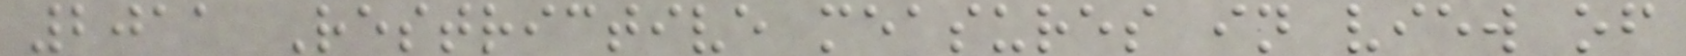2011 Restrictive measures in view of
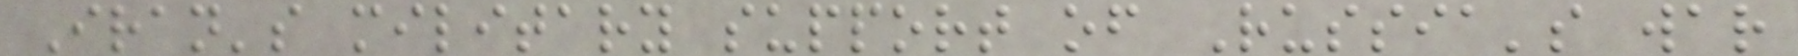Iran's military support of Russia's war
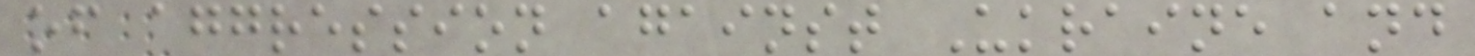of aggression against Ukraine and
